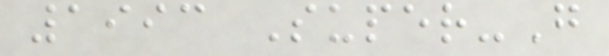1993 Super-G
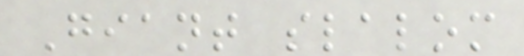Giant slalom
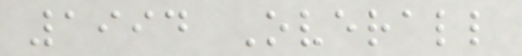1994 Overall
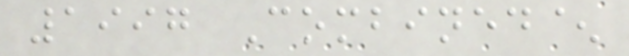1997 Combined^
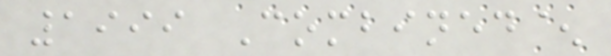1999 Combined^
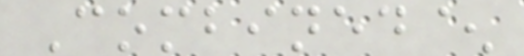Combined^
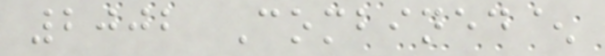2002 Combined^
